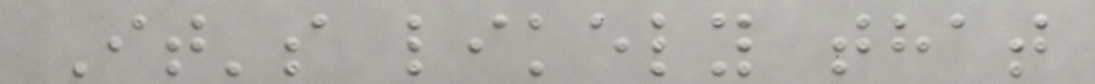It's likely that
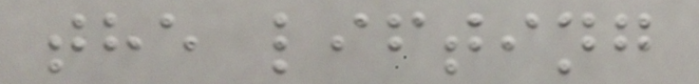the lifting
